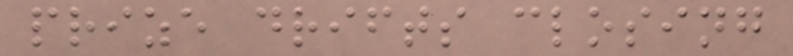prize drifts closing
